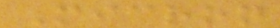Micron
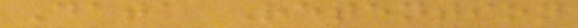Data Retention
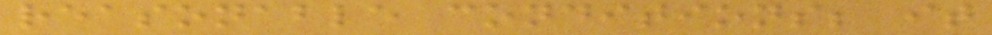reasonable conditions; it
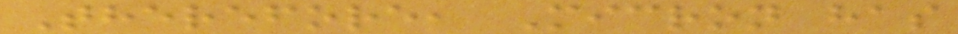Therefore, Micron has
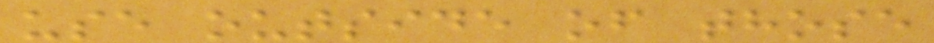use outside of those
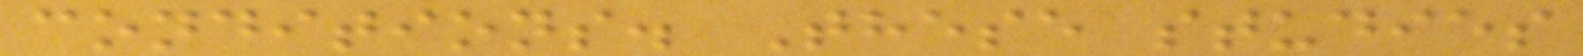conditions. These studies
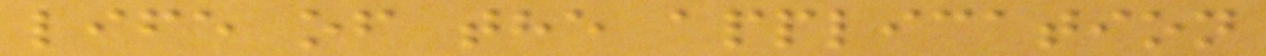life of the application
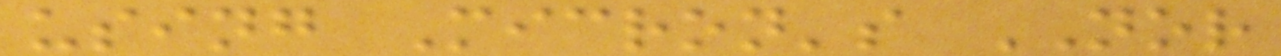using Micron's NOR
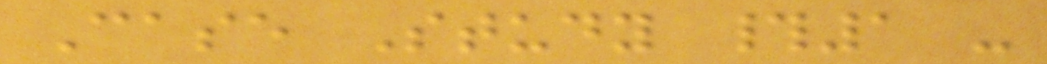Case Study #1 -
